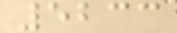5233
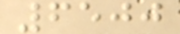6500
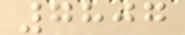7807
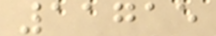11715
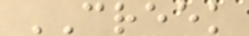CREEK
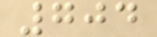704
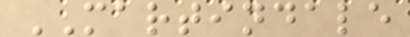MARTINDALE
